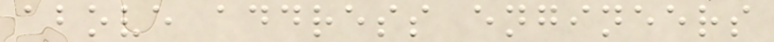above address engineers
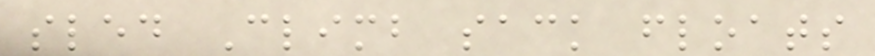sled Climb sack floats
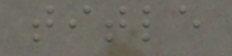title
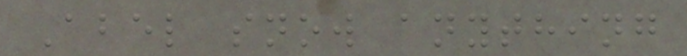Abel snow anything
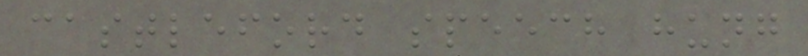castleford speech hung
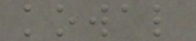kowal
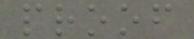proof
